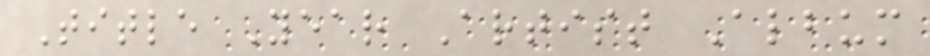Title Year Artist Album
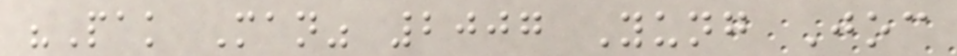"Pak Man" 2007 Yung Joc
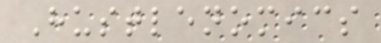Hustlenomics
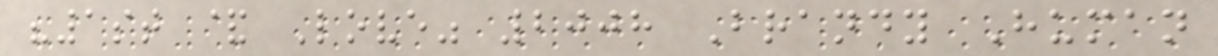"1st & Love" 2008 Brandy Human
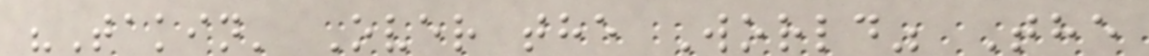"Takin' Over the World" The
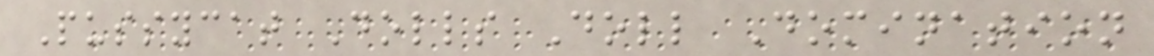Pussycat Dolls Doll Domination
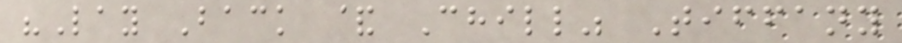"Lay Back & Chill" Tiffany
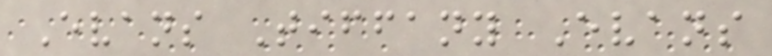Evans Tiffany Evans
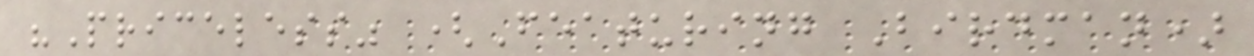"Priceless" (Featuring Birdman)
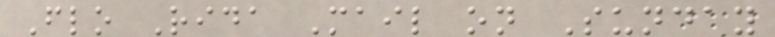Flo Rida Mail on Sunday
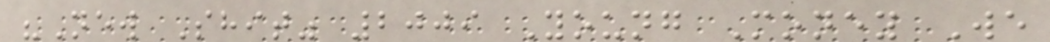"New Shit" 2009 Young Money We
